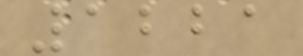1221
